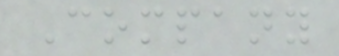Company
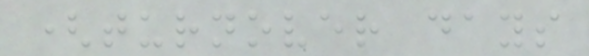(turnover days
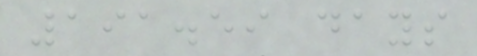191.59 days
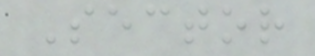Sector
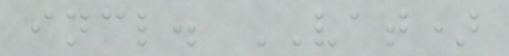incl. VAT)
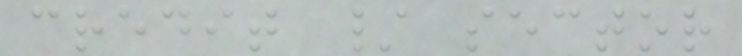credit / sector
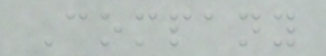Company
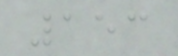153
